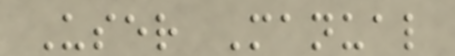User Manual
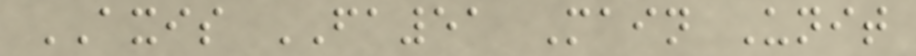AXIS FA51 Main Unit
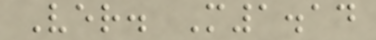Ver. M1.14
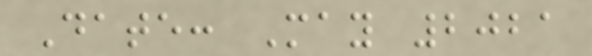Date: May 2021
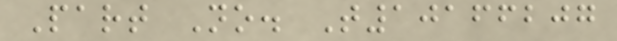Part No. T10166207
